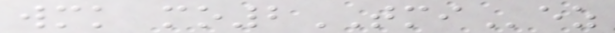wmk mo2TMIez
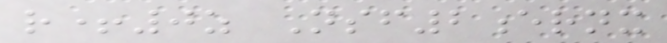r+0z Nsf2ernx
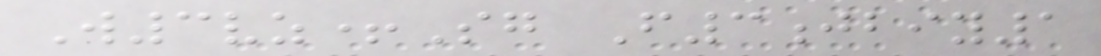W3vz+Sg F3jbiy1
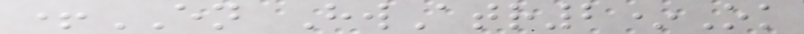+EN HwAtr2*Ok
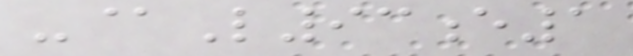-@L93e1
